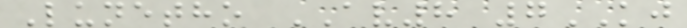Lunetho AV8 7KJ
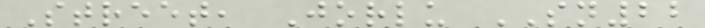Street, Jorlu SN22
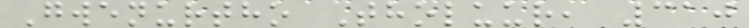Gwenurtho Tholuur, 310
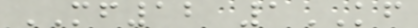MF12 1KF
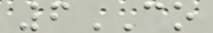6CO
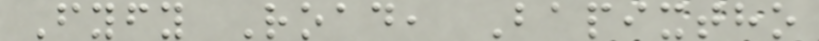Fyfy Road, Bapixtho
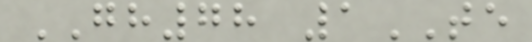GH78 1TE
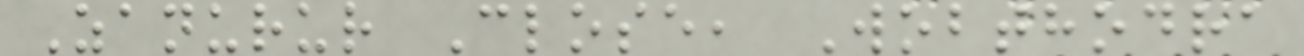Zanurur Close, Wobthodra
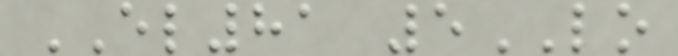EL81 5LO
